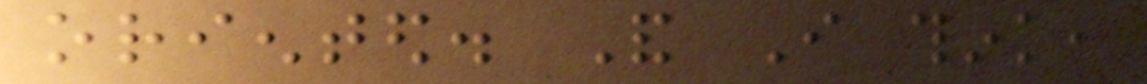oriented. And I think,
